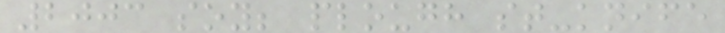2003 soy; plough st-knife
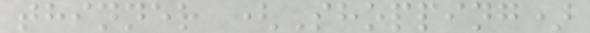thinner (Shopping)
